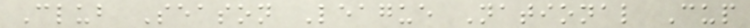Club Season League National Cup
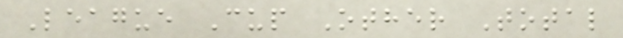League Cup Other Total
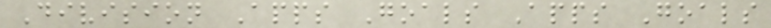Division Apps Goals Apps Goals
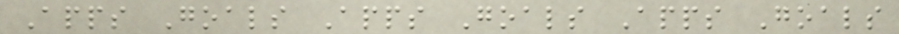Apps Goals Apps Goals Apps Goals
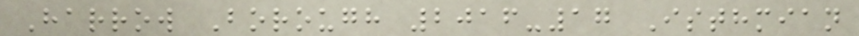Harrow Borough 2016-17 Isthmian
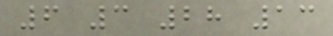6 3 28 13
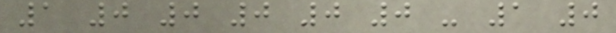1 0 0 0 0 0 - 1 0
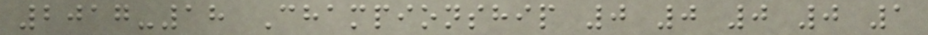2017-18 Championship 0 0 0 0 1
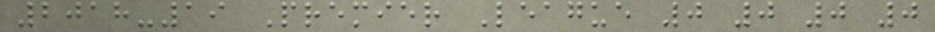2018-19 Premier League 0 0 0 0
